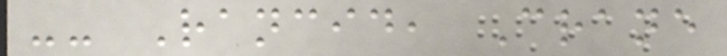-- Rancid, Crane
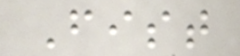Fist
